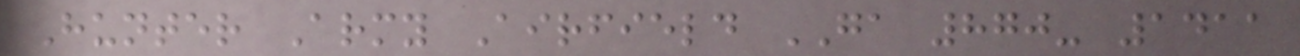Hunter Army Airfield GA 870- 1411
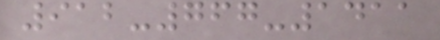912-767-1411
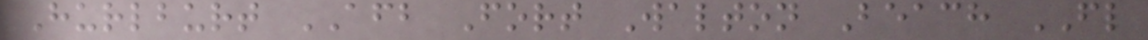Hurlburt AFB Fort Walton Beach FL
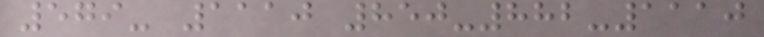579- 1110 850-882-1110
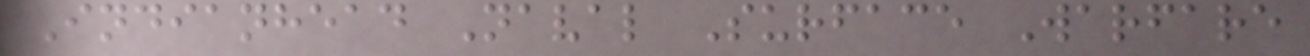Indianhead Naval Surface Warfare
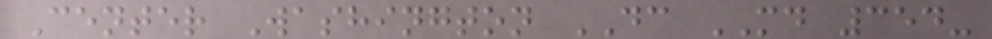Center Washington DC MD 354-
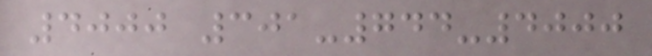4000 301-744-4000
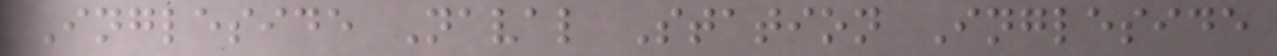Ingleside Naval Station Ingleside
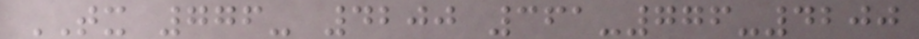TX 776- 4200 361-776-4200
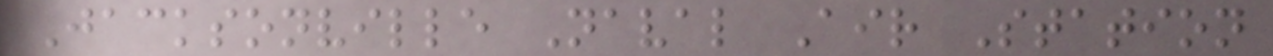Jacksonville Naval Air Station
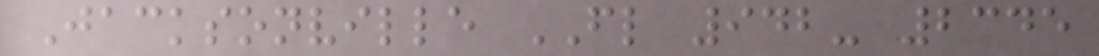Jacksonville FL 942- 2345
